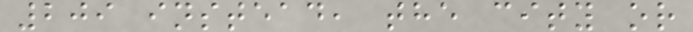209 instead, the city or
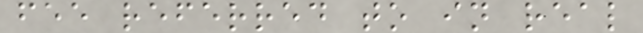fee referred to in real
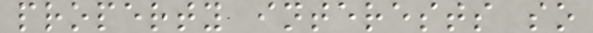property interests so
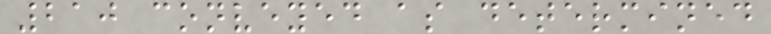210 conveyed as determined
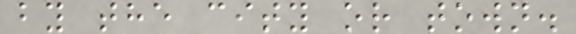by the city or town.
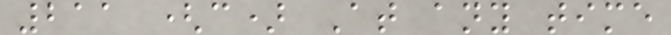211 (c) At any time
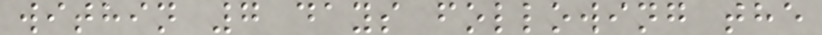within 7 days following the
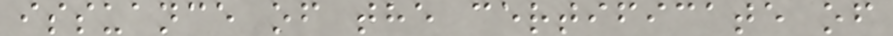issuance of the certificate of
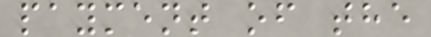payment of the
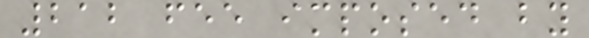212 fee imposed by
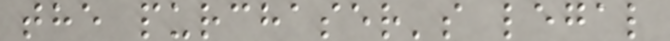the purchaser's legal
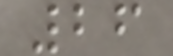26
